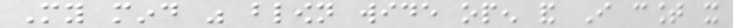My mind was blown wide open and I count it
